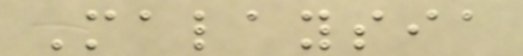Malaysia
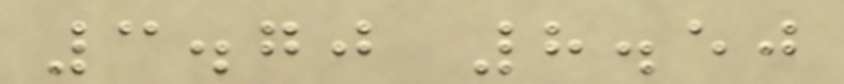3.70 8.50
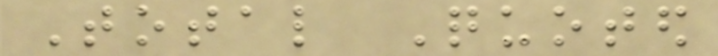Total Quoted
